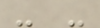- -
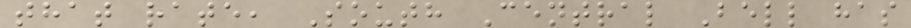that rate, South Central Bell has
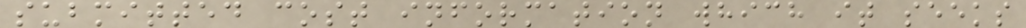submitted cost information which it seeks
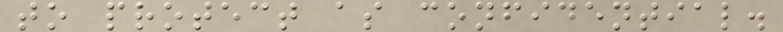to protect as confidential.
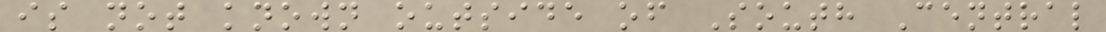is not known outside of South Central
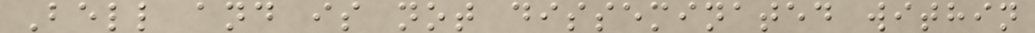Bell and is not disseminated within
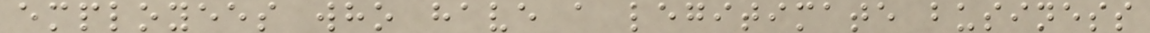employees who have a legitimate business
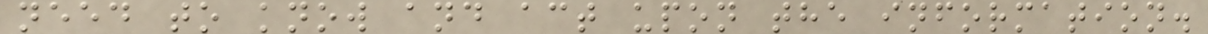need to know and act upon the information.
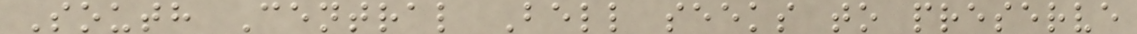South Central Bell seeks to preserve
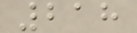218
